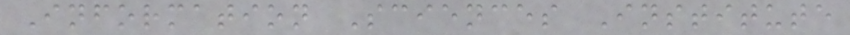Information Sciences Institute
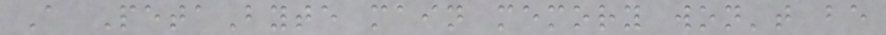A PetaByte main memory won't be
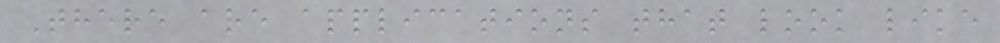There are applications that look like
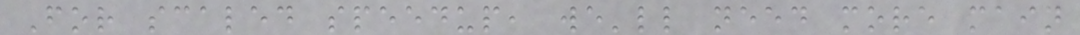For scaled speedup, we'll need more main
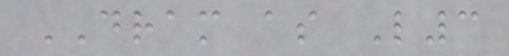DRAM as L3
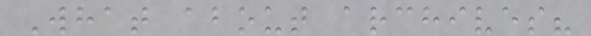What about archives?
